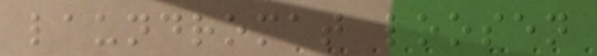laundromat loosen
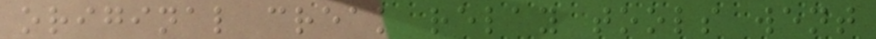original creak relay tools went
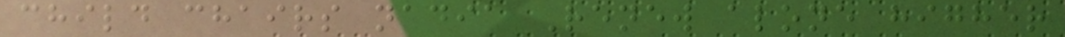child chairs nadia Renew alone higher
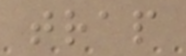trap
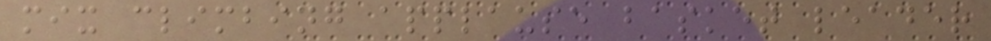mix climbing applause basket leader
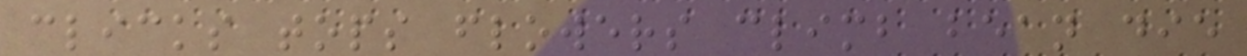clicks tops flowers climb bean die
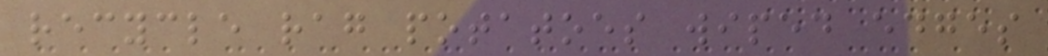recycle rag potatoes wiped edges
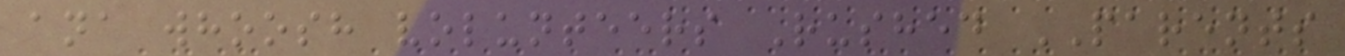ana whoosh volunteers Rushed PARENTS
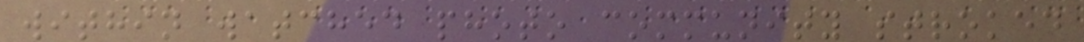within watched photo community stroked
